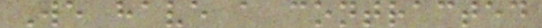We have a contracted
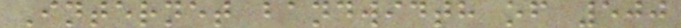Internet bandwidth of 500
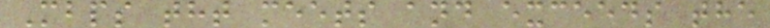Mbps tht meets and exceeds the
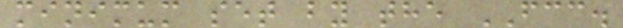minimum set by the FCC.
